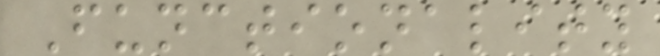Functionality
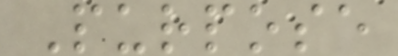Purpose
